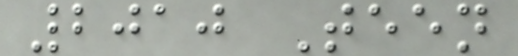2010 Teen
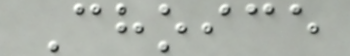Choice
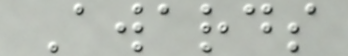Awards
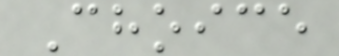Choice
